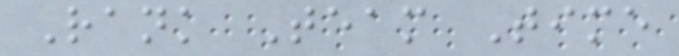Rank Team Time
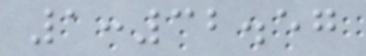1:32.57
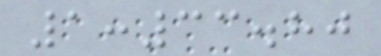1:33.80
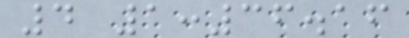4 1:36.16
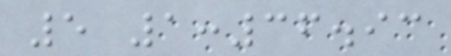5 1:36.93
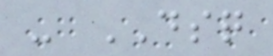- DSQ
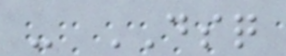- DSQ
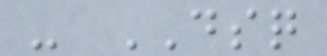- DSQ
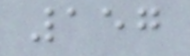157
